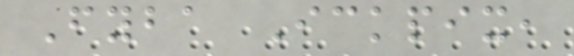Fyba Ickpix,
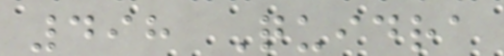498 Quidra
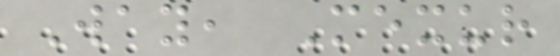Way, Mexur
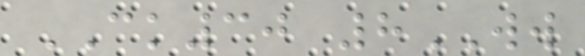CK30 8WW
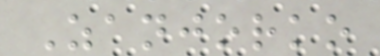Zanjorko
